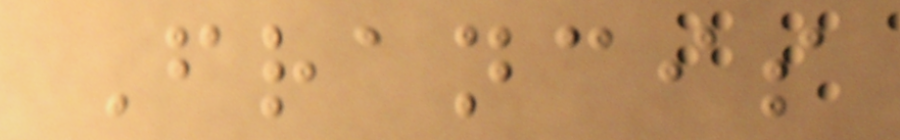Francis
